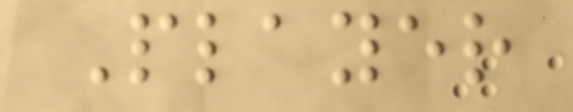Player
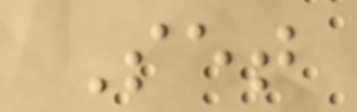Set
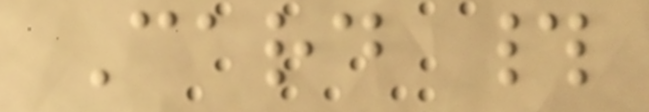Card #
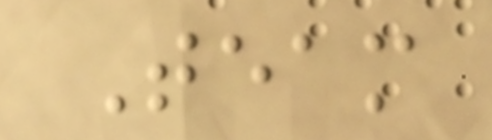Team
